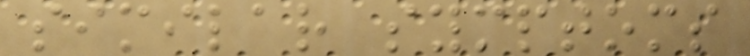similar symptoms
